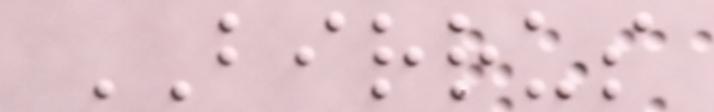BIRRUS
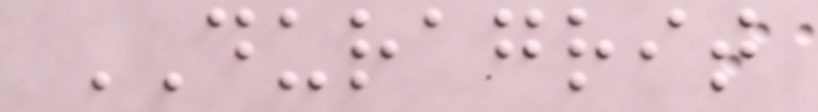DURAGRIT
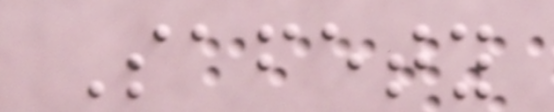Safety
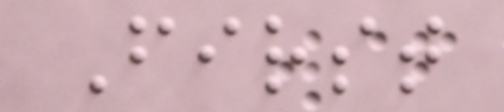First
